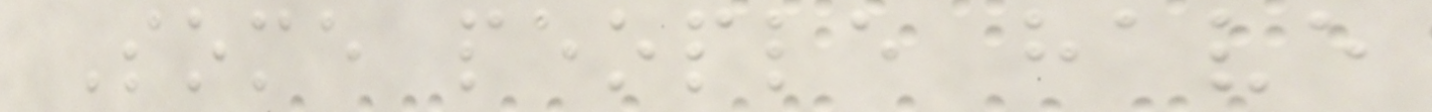Some people have
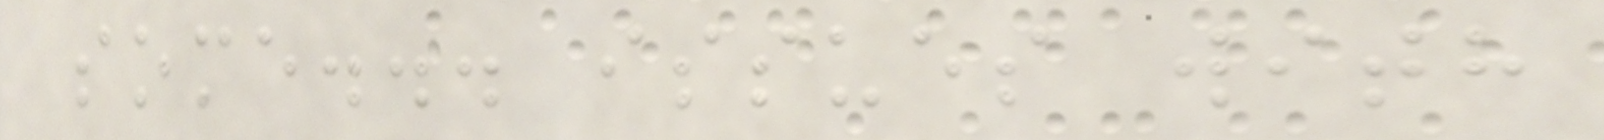some... issues with
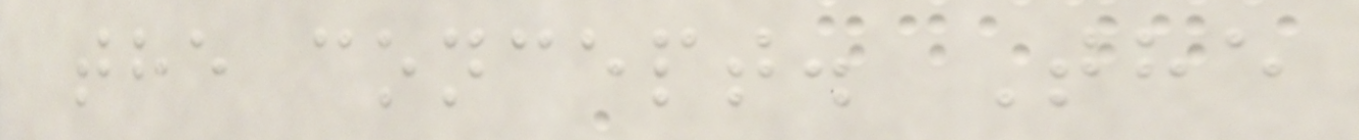the concept. The
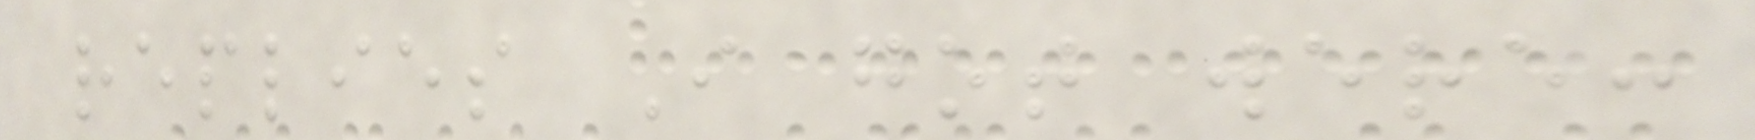replies I got were:
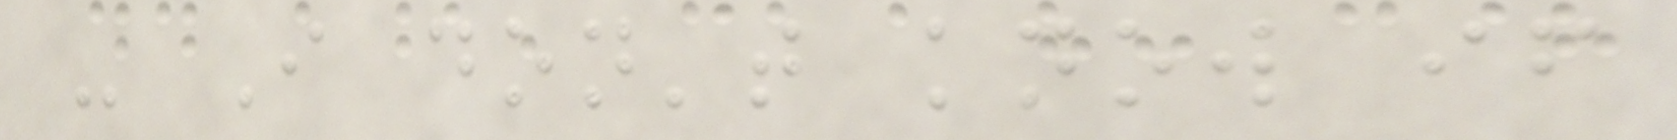- I don't know if
